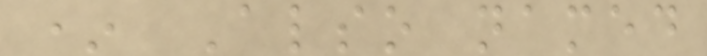* Also named
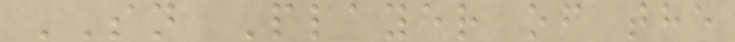SN Player of the
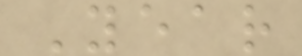Year
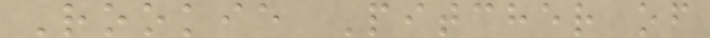Rookie Pitcher of
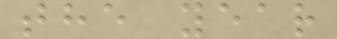the year
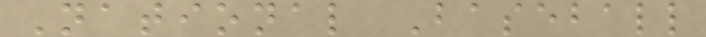National Baseball
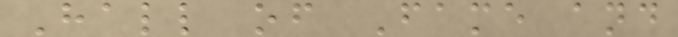Hall of Fame and
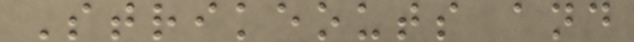Strikeouts and
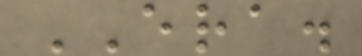ERA.
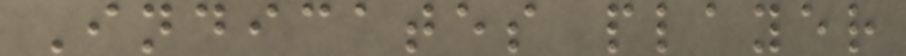Indicates player
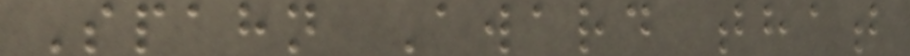Spahn Award that
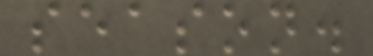season.
